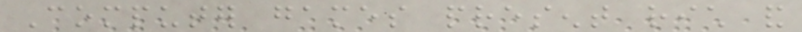Computer games present rich and
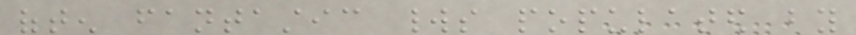often fantastic worlds populated by
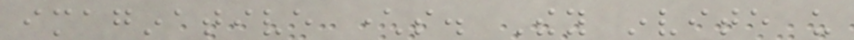imaginative characters. They invite us
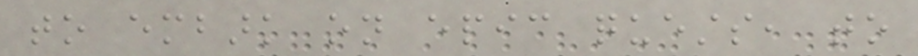to embark on epic quests, to
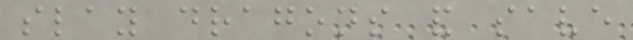slay dragons and save
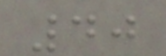40
